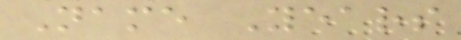Name Years
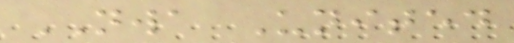NWA United
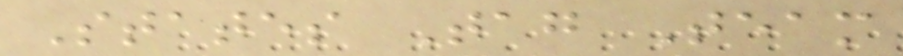States Tag Team
